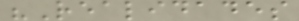"Realidades
